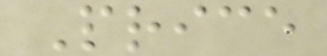Price
